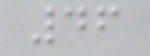46
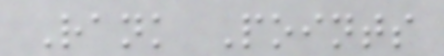Rank Points
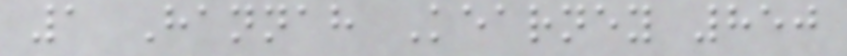1 Hannah Kearney 850
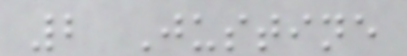2 Justine
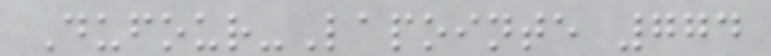Dufour-Lapointe 774
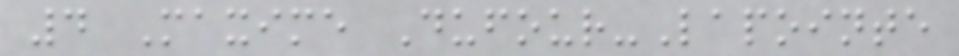4 Maxime Dufour-Lapointe
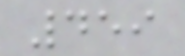459
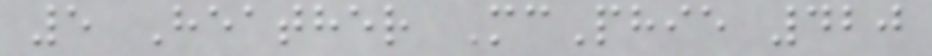5 Heather McPhie 420
